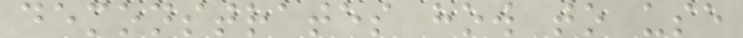demonstrates how to use
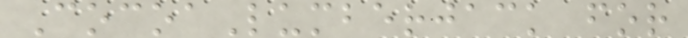CocoaLumberjack for
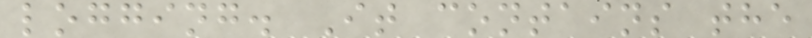logging. It contains the
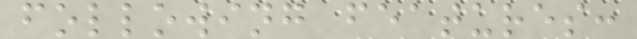following features:
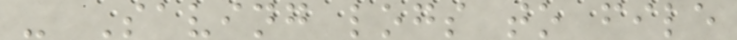- Saving logs to file
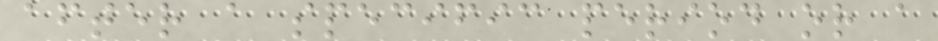after a specific period or a
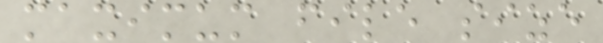maximum file size
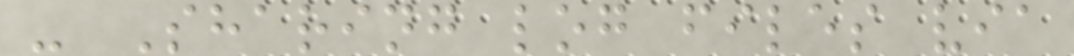- Sharing log files via
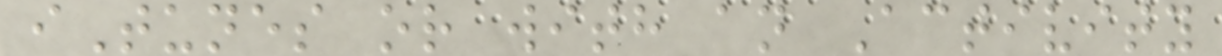iTunes or with an Activity
